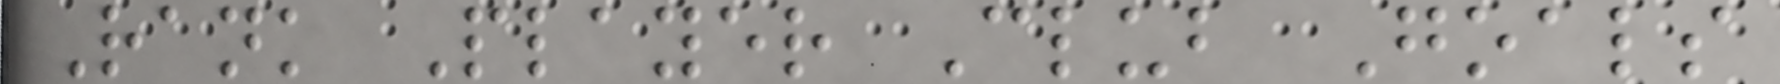Rank Player Club Goals
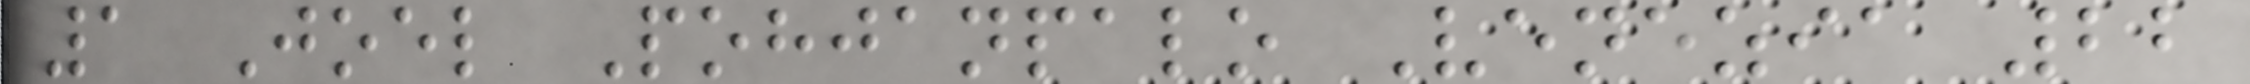1 Joel Pohjanpalo Venezia 22
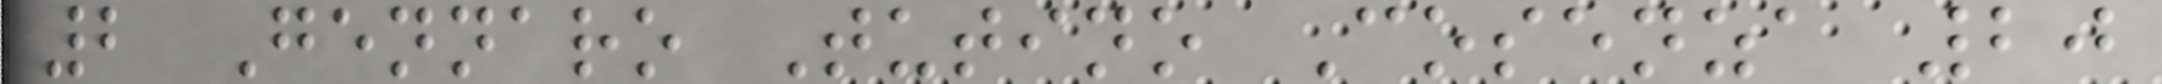2 Gennaro Tutino Cosenza 20
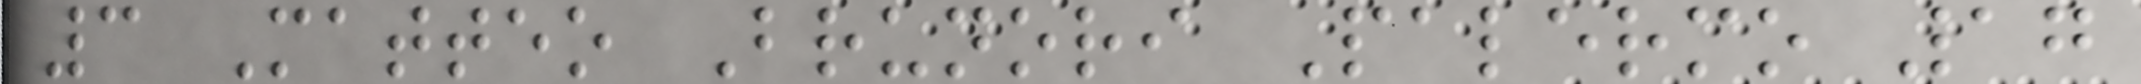3 Matteo Brunori Palermo 17
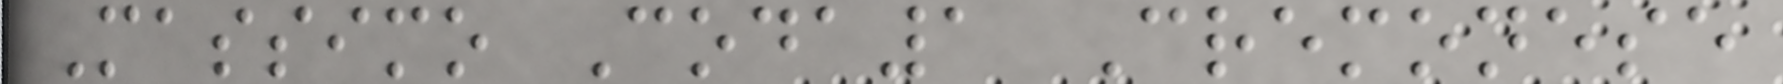Massimo Coda1 Cremonese
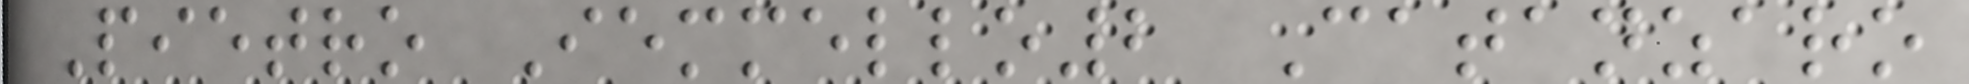Pietro Iemmello2 Catanzaro
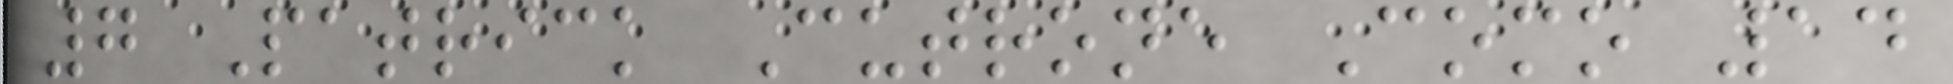7 Patrick Cutrone Como 14
